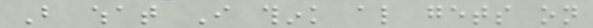But what I think also gets on
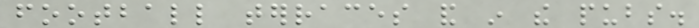football terraces and in the pubs.
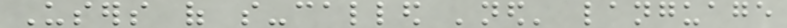Users of so-called 'ned' language
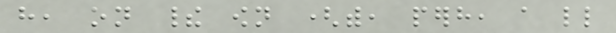have, on their own (with, perhaps, a little
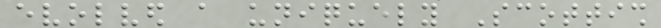evolved a uniquely Scottish
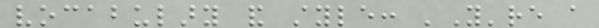vocabulary and style: 'You're a
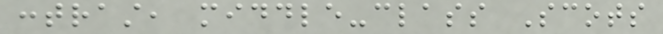contrast, middle-class Scots
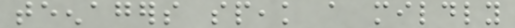teenagers speak a mildly
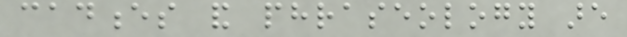cadences and phraseology are
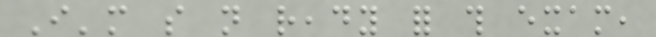I'm so not ready for this exam,
